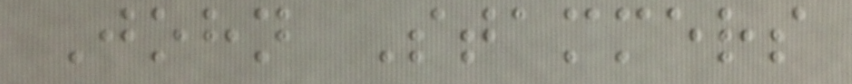John Stammers
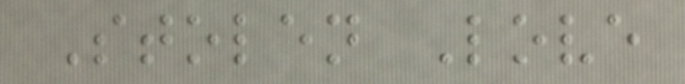Stolen Love
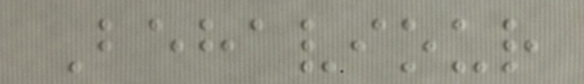Behaviour
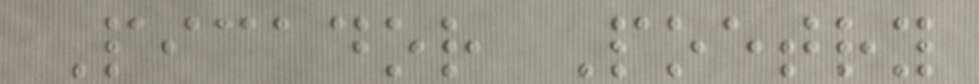Picador Poetry
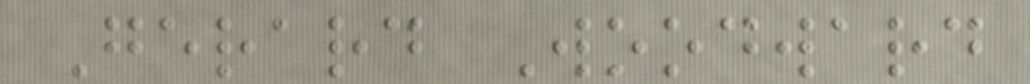Gerard Woodward
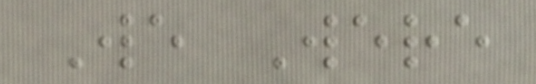We Were
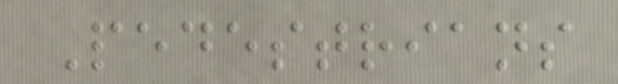Pedestrians
